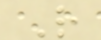R
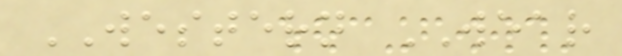WESTERN WEAR
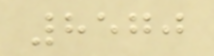8570
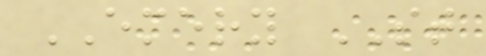EMERY ST
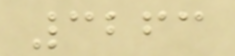3263
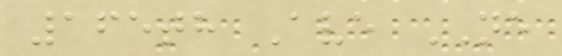165th Ave NE
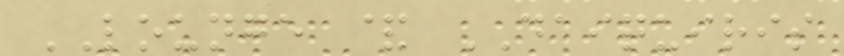LOUNGE & DAIQUIRIS
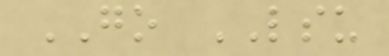GO LSU
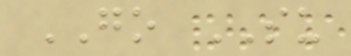GO SU
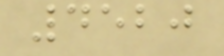4520
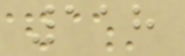118
